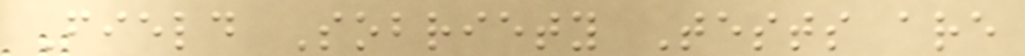Field Sobriety Tests are
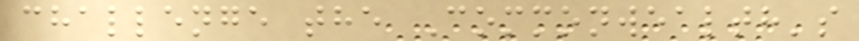challenge the Commonwealth's
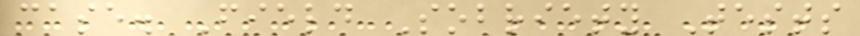case. Field Sobriety Tests
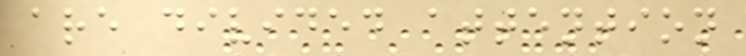are divided attention
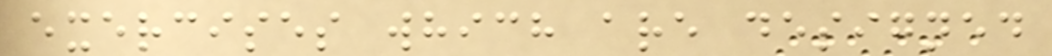exercises which are designed
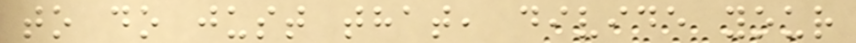to do just that, divide your
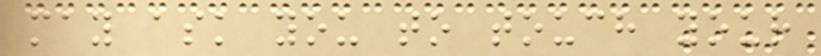may ask you to touch your
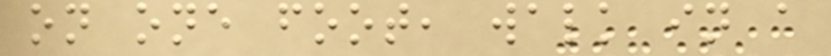on one foot, walk in a
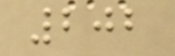202
